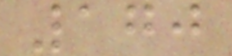170
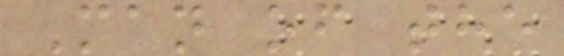Man of the
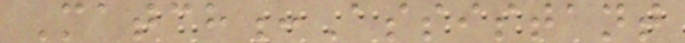Match:Assistant
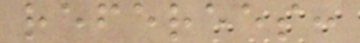referees:
